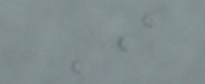I
